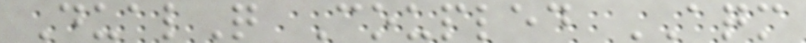DualQ Coupled AQM
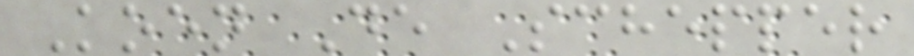Koen De Schepper
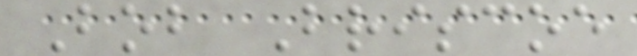Bob Briscoe
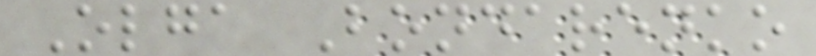Olga Bondarenko
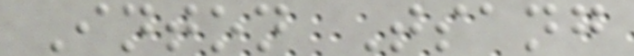Inton Tsang
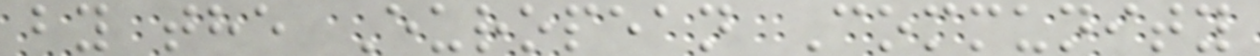by the European Community
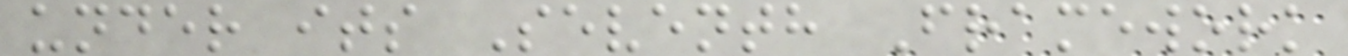under its Seventh Framework
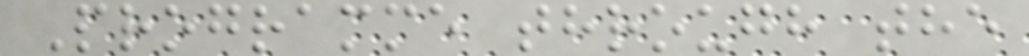Programme through the
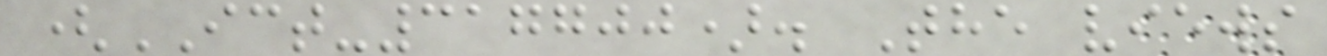(ICT-317700). The views
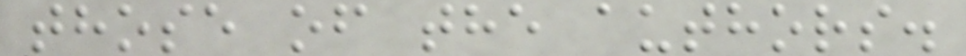those of the authors.
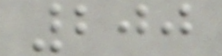200
